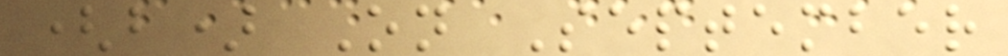(b) On September
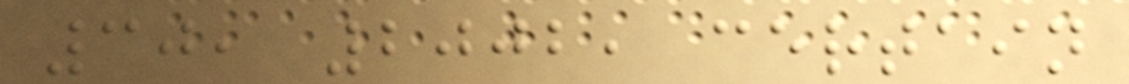30, 2002, certain
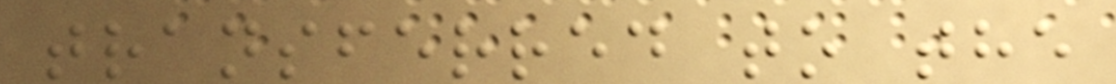transferred to the
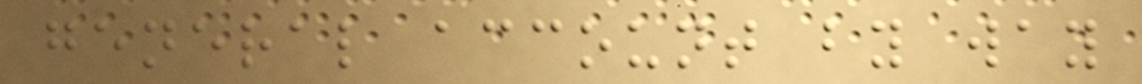general account by way
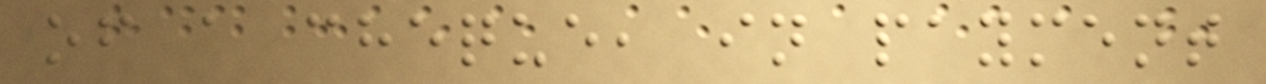of a cheque, in payment
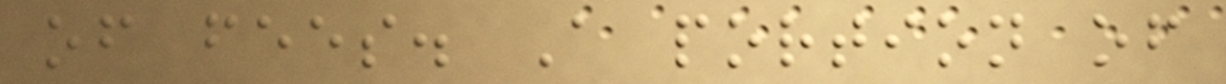of fees. A portion of
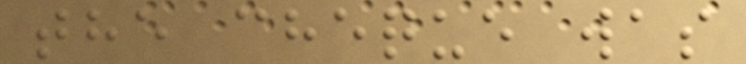the cheque was
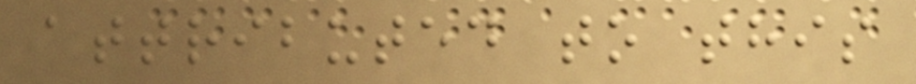attributed to this
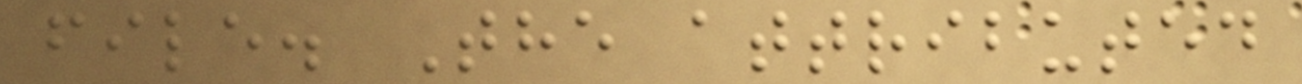file. The attributed
